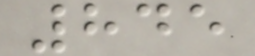845
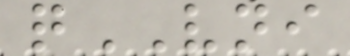qVNI
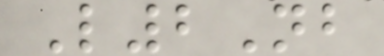L2Nb
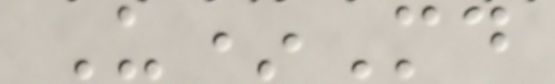U*Md
